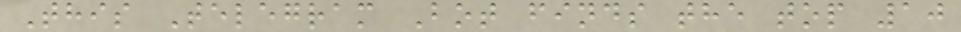This Telegram Bot finds the top 10
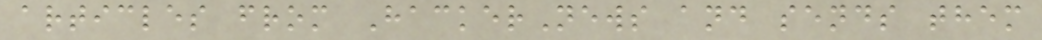articles from HackerNews and sends them
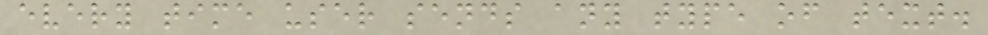every time user sends any type of text.
